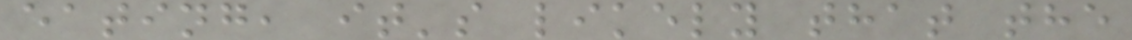eating, it's likely that the
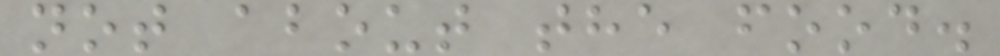not about the food.
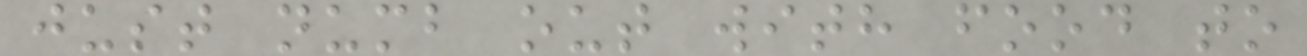just numb out with food to
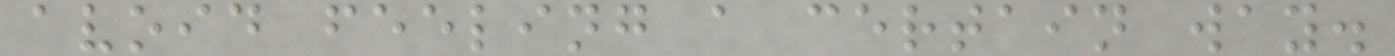avoid feeling a certain way.
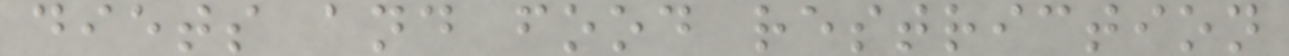diets and food restriction
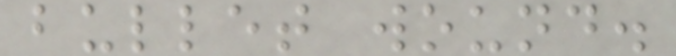bullet wound.
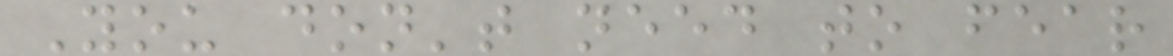You don't need to fear
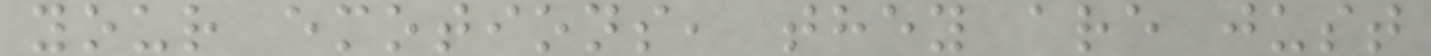your emotions, they are just
